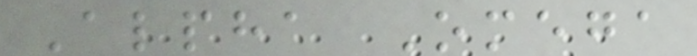Alpha Omega
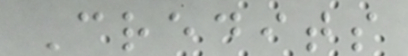Credits
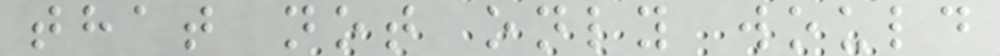that not only would
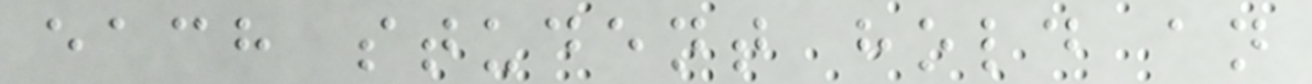each student hold an
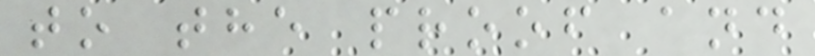to the proof and
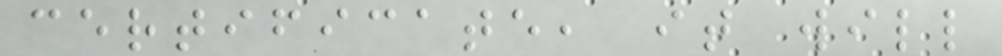certificate, it will
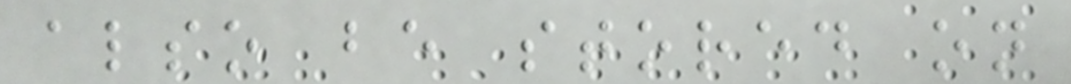also be stored on
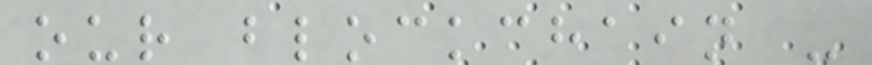our blockchain -
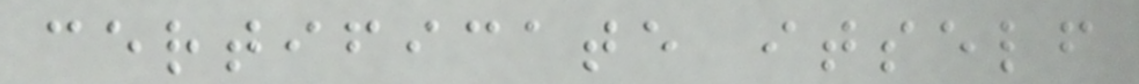certificate itself
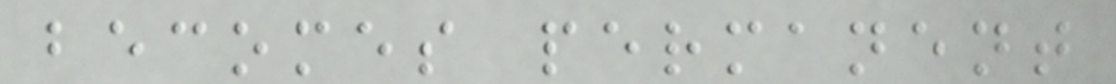becomes permanent
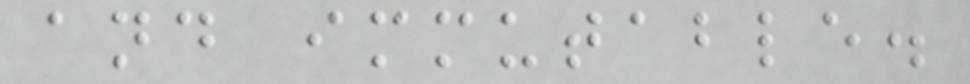and immutable.
